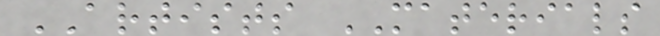ARTISTS MATERIALS
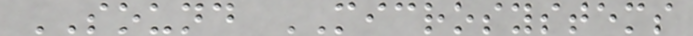SOUND MICROSYSTEMS
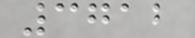3712
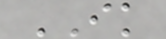IK
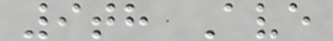9th Ave
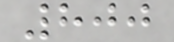800
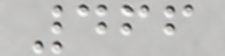466
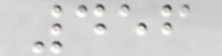456
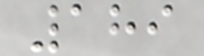189
